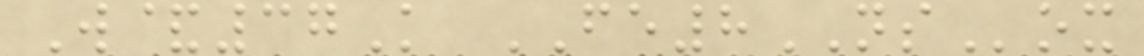W&37K FE8NSox
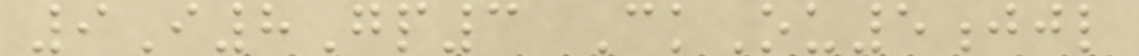9I8Gp3 CkOu5jjl
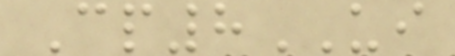Cp8UI
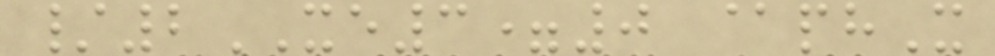/2XE3=0 @phX
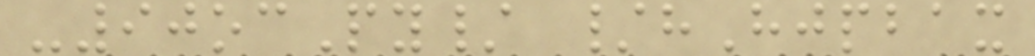-90ocPy/ /hHjpbax
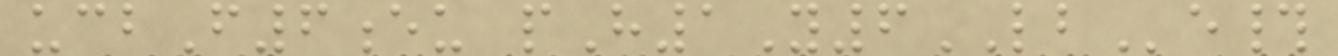ucbF6eu pH1Y6LBe#
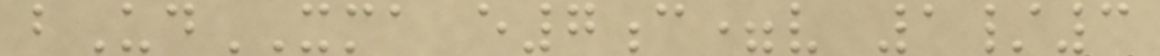bUdXMA e7c=v 1/3
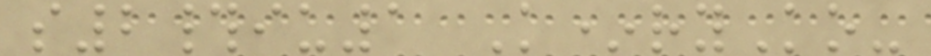s2#iu1 K*ryKo-
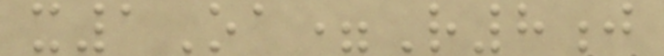x1Oa=R8j
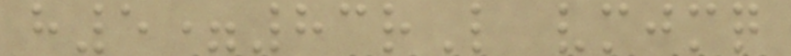h5=83rL vmjmq
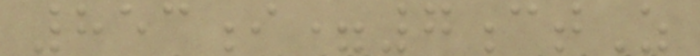853i=7ctZ
